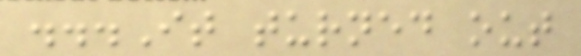...It turned out
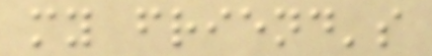my friend's
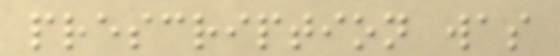prescription was
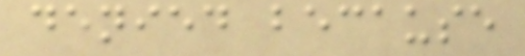denied because
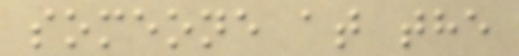someone at the
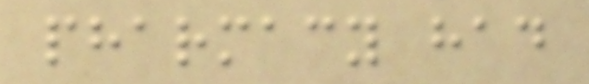pharmacy had
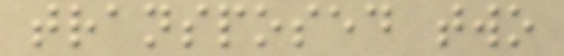transposed two
